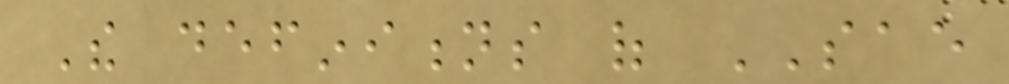The definitions of SAE
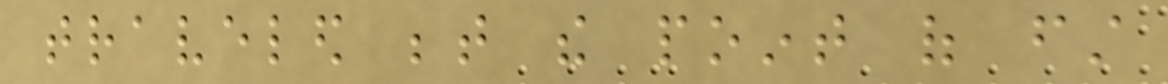traveled between the point of first
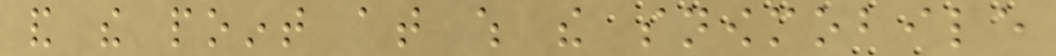and the point at which the snowmobile
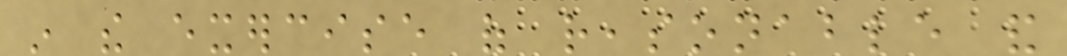in the exercise of reasonable and
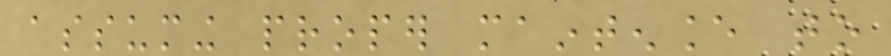assuming proper maintenance to
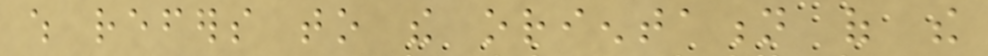which refers to the orientation of the
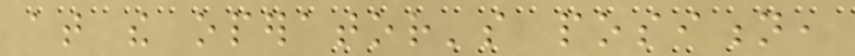at the operator's position,
